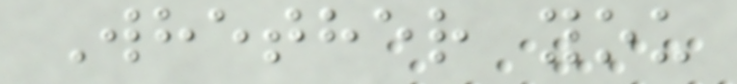Whether you
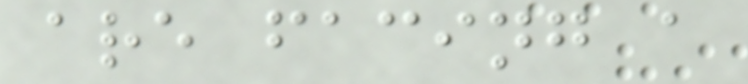are facing a
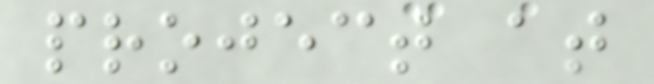project at
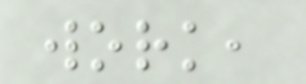work,
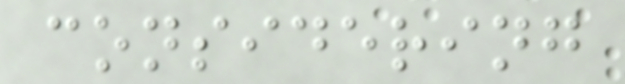considering
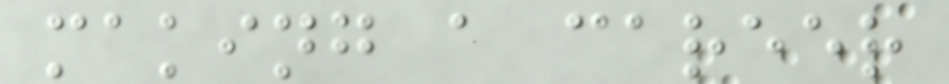making a career
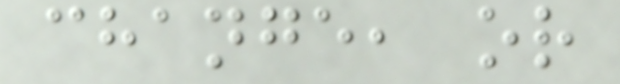change, or
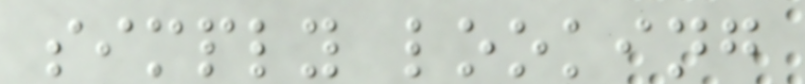simply looking
